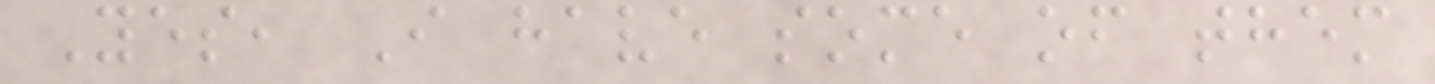Yes, I have some of them
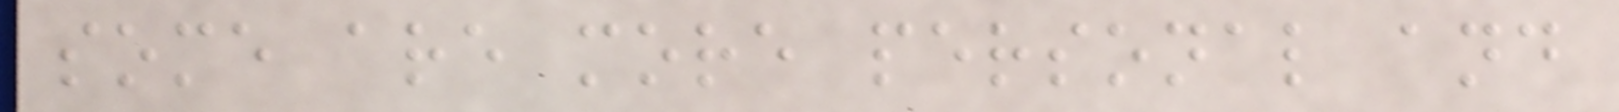some are more personal and
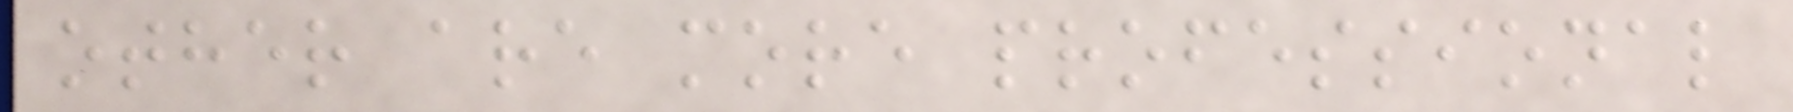other are more professional
